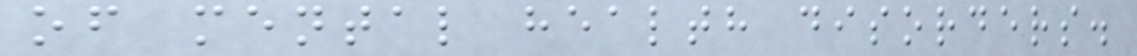of mental health disorders.
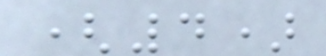(4)
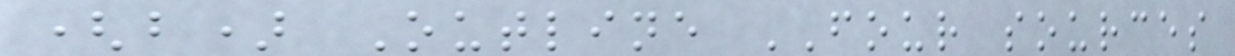(b) Outline FOUR sources
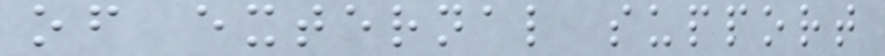of external support
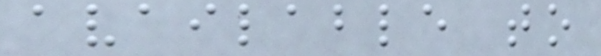available to
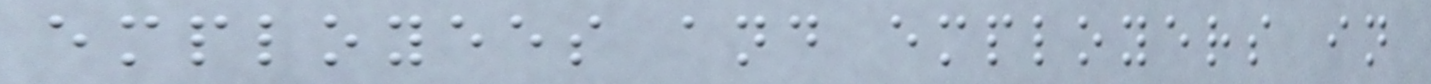employees and employers in
